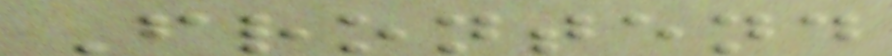Frontend
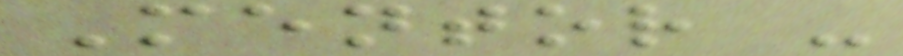Mentor -
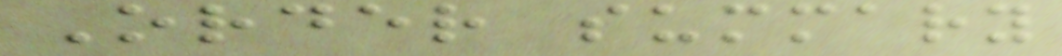Order summary
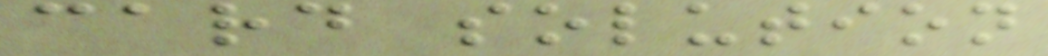card solution
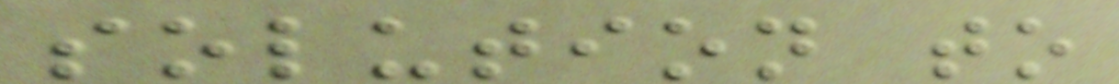solution to
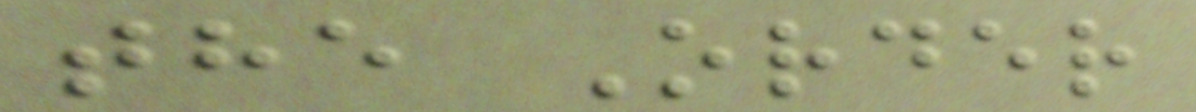the Order
